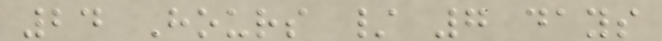24 Hours / 7 days
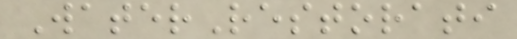WaterRestorati
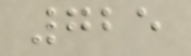725
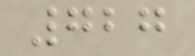727
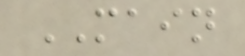MAIN
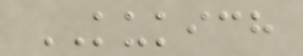KUKICH
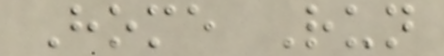Home Run
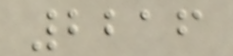2216
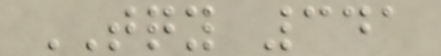TQY 341
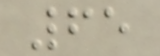65
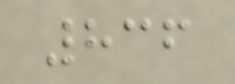836
